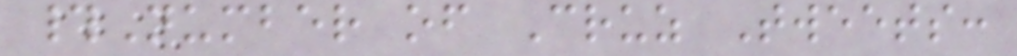#Number of Cruz Tweets:
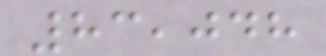83,048
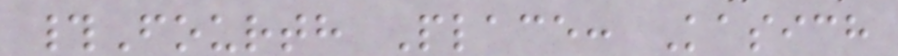#Fourth Place: Kasich
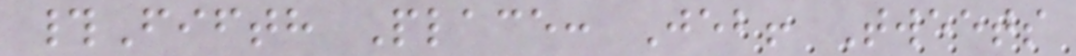#Fifth Place: Jeb! Tweets
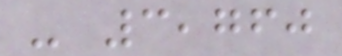- 3,760
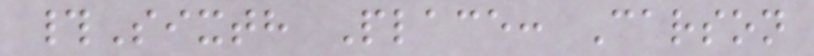#Sixth Place: Carson
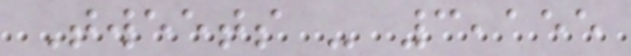Tweets - 3,155
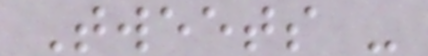Tweets -
